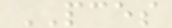PCES
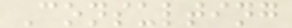Consulting
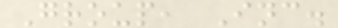Group, Inc.
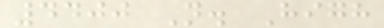4400 N. High
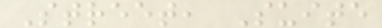Street, Suite
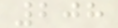208
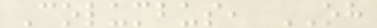Columbus, OH
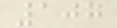107
